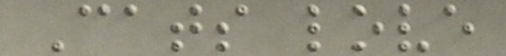Cats love
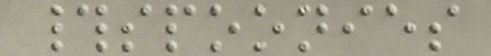#spoonies
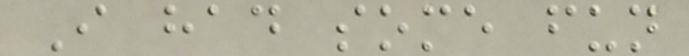I had some fun
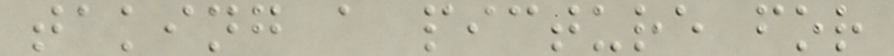taking a picture for
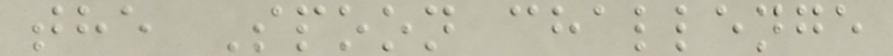the Spoon challenge
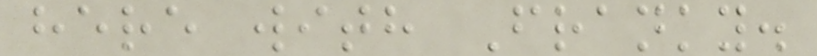here with Franky.
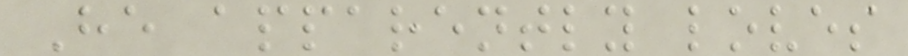He apparently loves
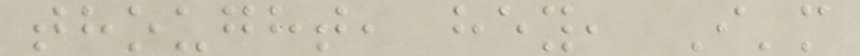thought, hey, I'm
